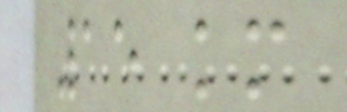15 km
